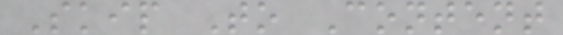Skip To Content
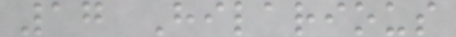17 Hilarious
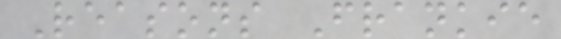Reasons Frankie
